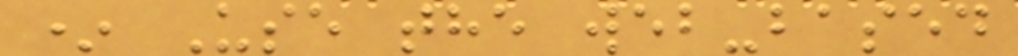* Use the web-based
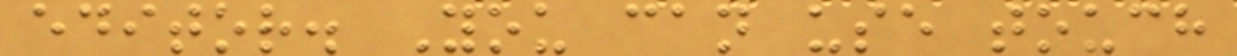editor. You can use touch
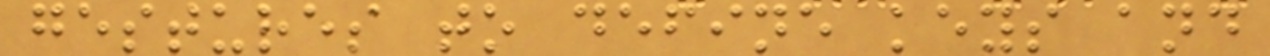gestures to define keys and
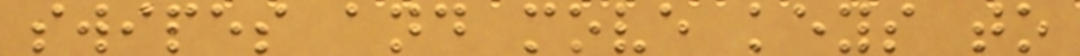swipes and move keys to
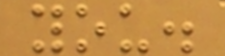you.
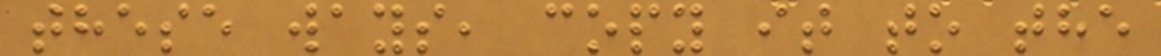these ways, copy it to the
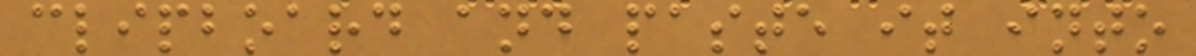clipboard and paste it into
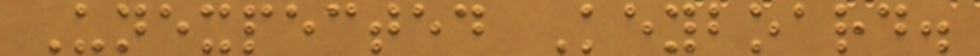Unexpected Keyboard.
